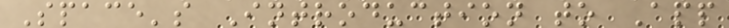Space's Introduction to App
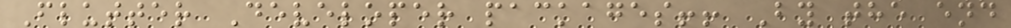Flutter Developer packages!! By the end
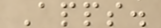Apps.
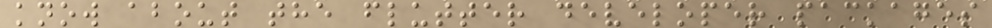know about the flutter developer packages
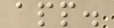app.
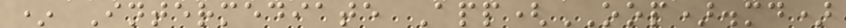* Intermediate App(OOP).md)
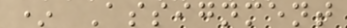* Assignment
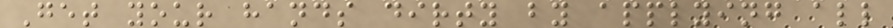Get your hands dirty by applying all
